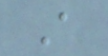A
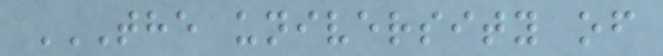THE UNIVERSITY OF
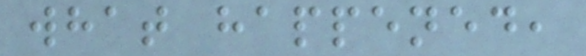what happened,
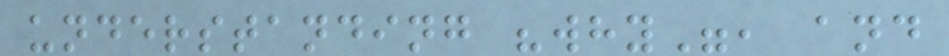understanding "why", and
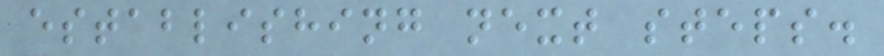establishing next steps.
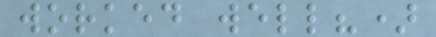worked well?)
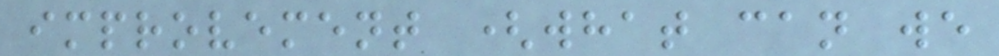improvement (what can we
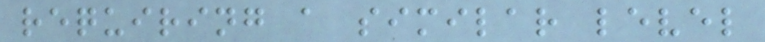requiring a similar level
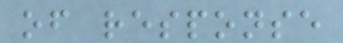of response
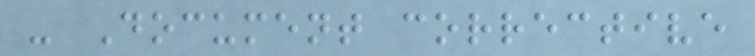- Document corrective
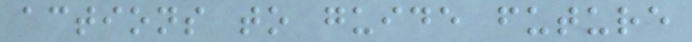actions to guide future
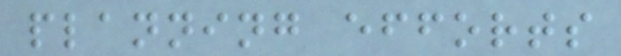planning efforts
